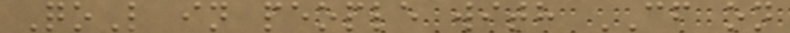QoL in people with CF on
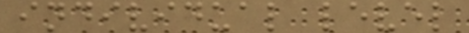individual level
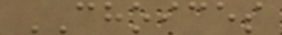CHOICES
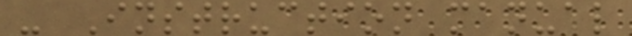- Instruction manual
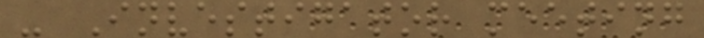- Investigator meeting
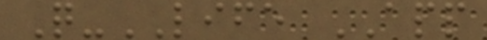Q-LIFE APP
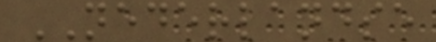NEDERLANDSE
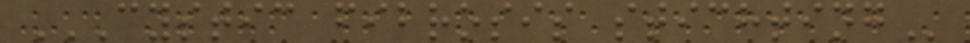CYSTIC FIBROSIS STICHTING
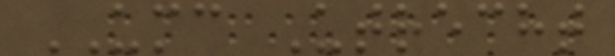UMC Utrecht
